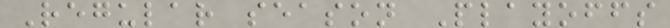Regular season Playoffs
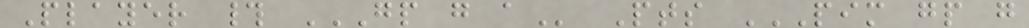Player # GP G A Pts PIM GP G
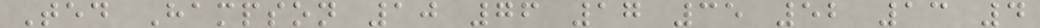Ted Hampson 10 76 17 35 52 13 4
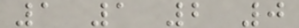1 1 2 0
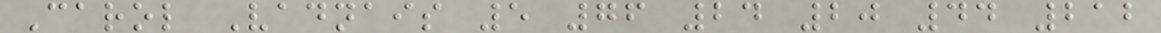Carol Vadnais 5 76 24 20 44 212
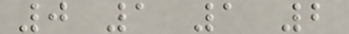0 1 1 2
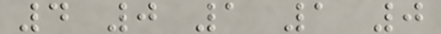4 0 1 1 0
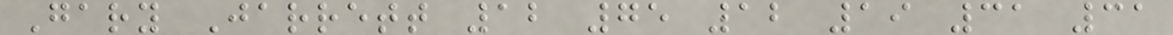Gary Jarrett 12 75 12 19 31 31
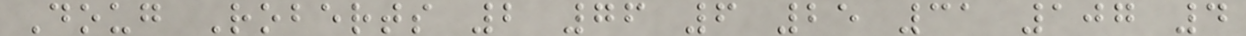Doug Roberts 2 76 6 25 31 107 4
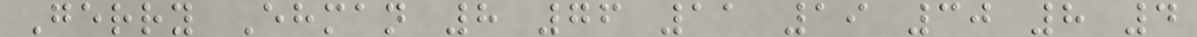Gerry Ehman 8 76 11 19 30 8 4
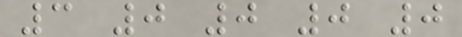3 0 0 0 0
